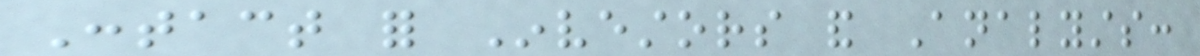Contact for Investors and Analysts:
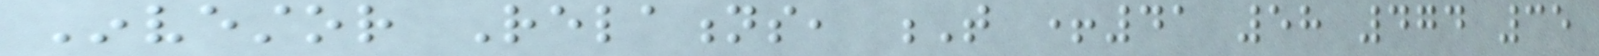Investor Relations, T +41 58 474 35
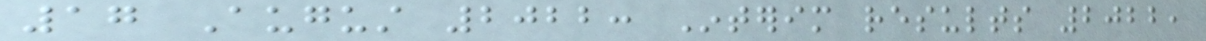17 August 2022: Interim results 2022,
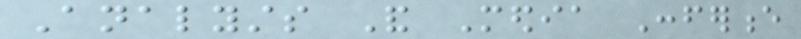Analysts And Media Conference
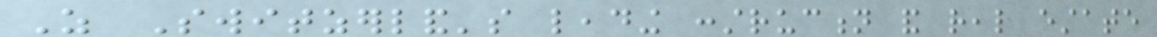As Switzerland's leading construction and real estate
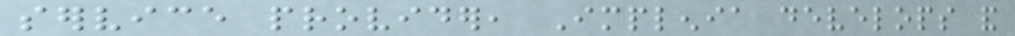service provider, Implenia develops and
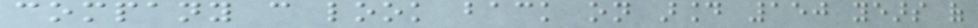company can look back on around 150 years of
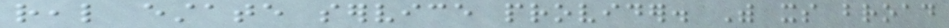real estate service provider. With its broad
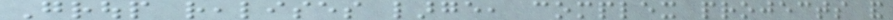Group realises large, complex projects and
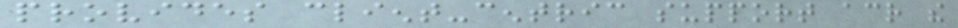provides client-centric support across the
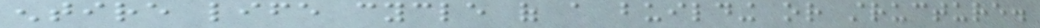entire life cycle of a building or structure.
